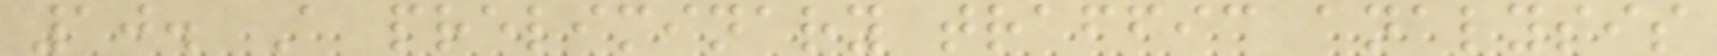10. A preliminary traffic analysis
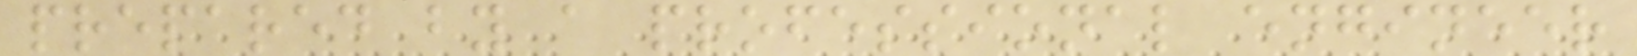prepared by a professional engineer
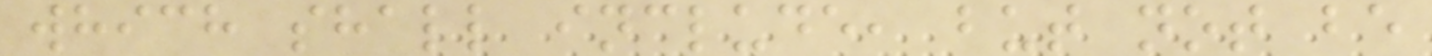which shall include, but not be
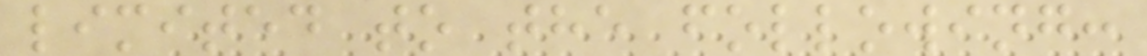limited to the following:
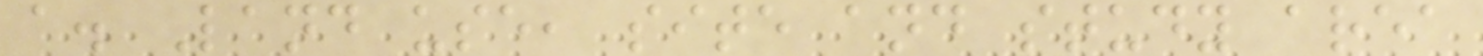a. Land use, site and study area
